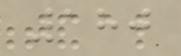180
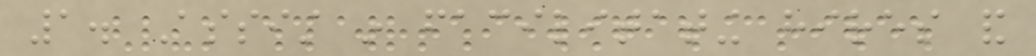1. Assist in facilitating hires and
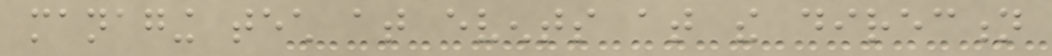managing tech at events at the direction
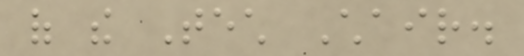of the Tech Chair.
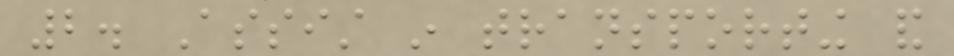2. Assist in transporting and
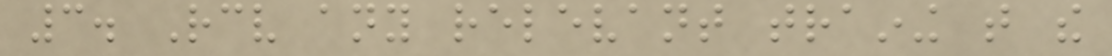3. Receive any relevant training that the
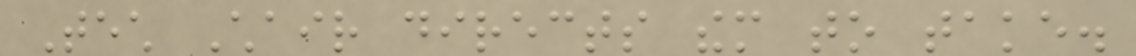Tech Chair directs them to take.
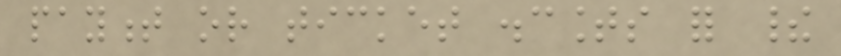payment or ticket discounts for their
